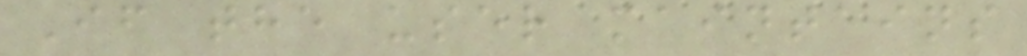If the user maintains
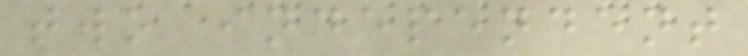two independent
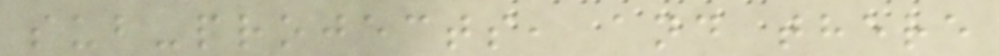sub-projects, and there
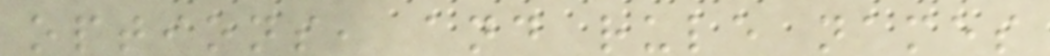options, and rule names
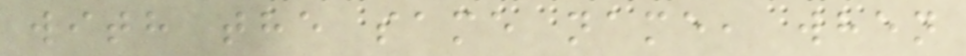with the same name, when
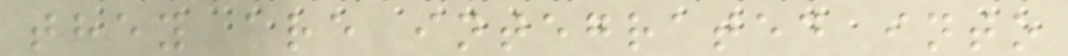they are integrated into
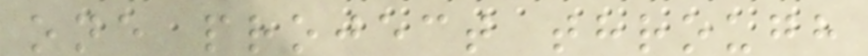one project through
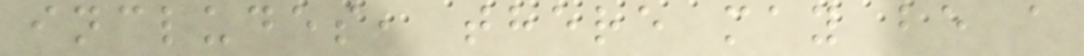includes, there may be a
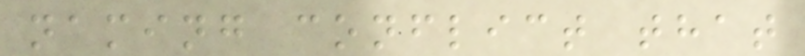naming conflict that
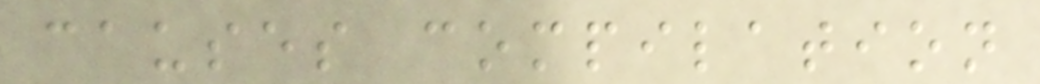causes compilation
